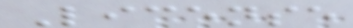License
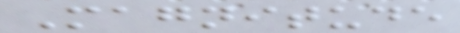Magnitude
